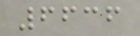6636
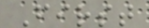First
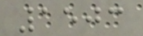1503
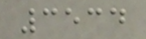3534
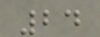24
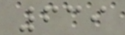639
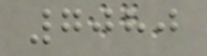7080
